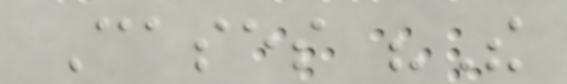Cases "The
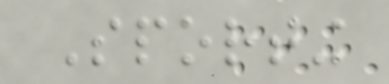Sporting
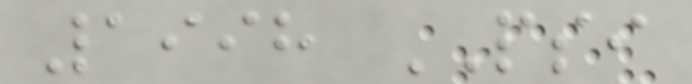1998 PSI
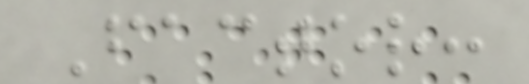Factor:
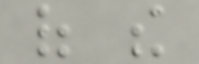of the
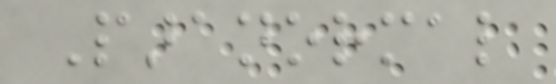Paranormal
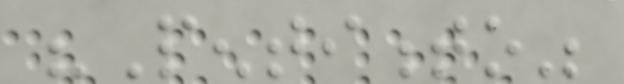"Pentimento"
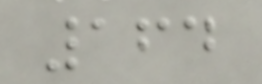164
